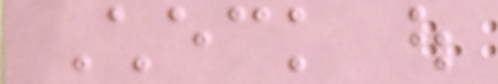Check out
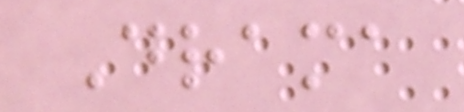Drama
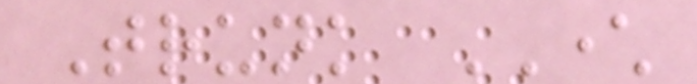Trunk CHARACTER
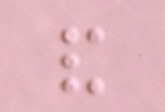and
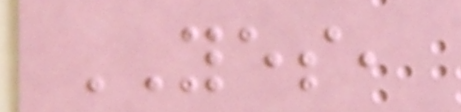YES,
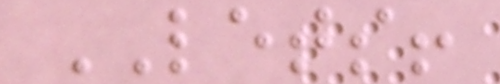LETS!
